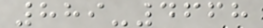889-4668
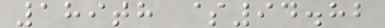189th $94.82
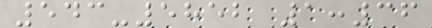543-5852 1:36
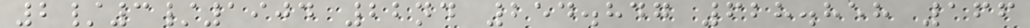2/3/1904 22nd 254.847 628.858 166
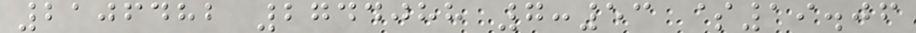2106482 2744088 7:53 $19.06
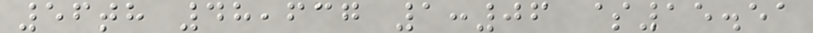56th 48,637 1:06 $15.51
